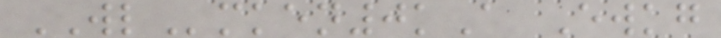WLmken0kA Ewkg
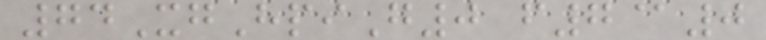74XgHpiG0 f7@0
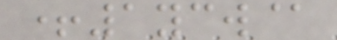+1ycw@
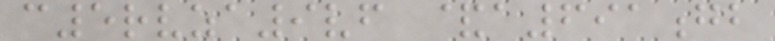c5rvza9vf &a691gb
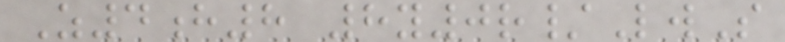Z4h8 8y0r/LwS
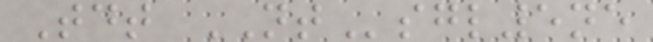Tdt NTsgl5ne
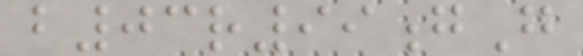b03r99gG
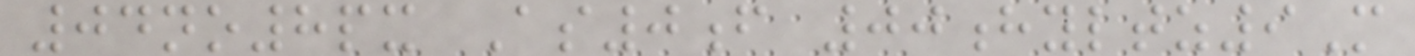04no8px As0f 00hyltz9M
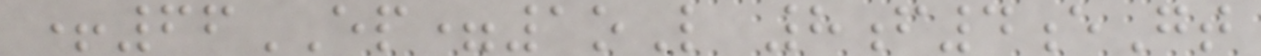+66EP=1oL 8f4eGt
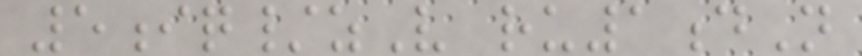5iq/zV ru1dN
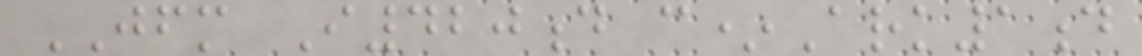JFM I420d c*Ark1d
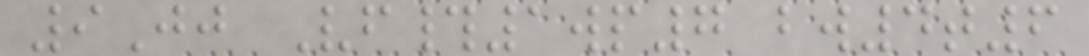9Jj Vf#1wp7 bw4t6
